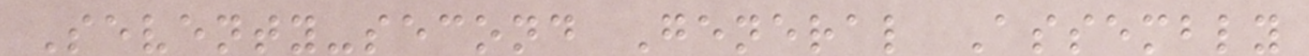Seventy-second General Assembly
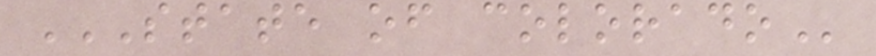STATE OF COLORADO
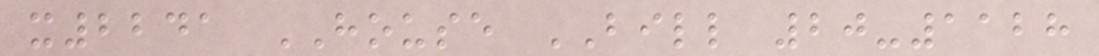x2241 HOUSE BILL 20-1128
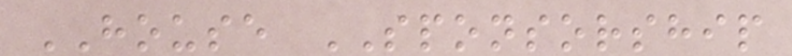HOUSE SPONSORSHIP
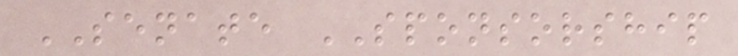SENATE SPONSORSHIP
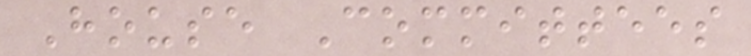House Committees
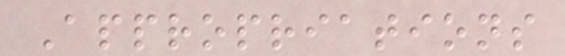Appropriations
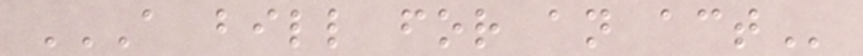A BILL FOR AN ACT
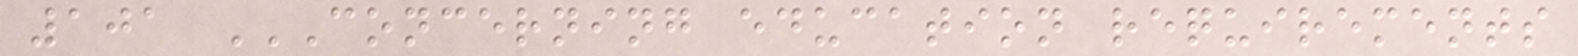101 CONCERNING EDUCATION REQUIREMENTS
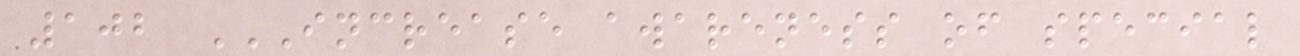102 INCREASE AWARENESS OF SPECIAL
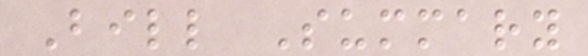Bill Summary
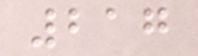217
